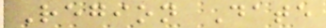Region Date
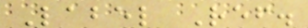Label Ref.
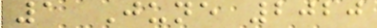1 June 2020
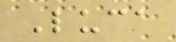Luca
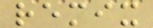remix
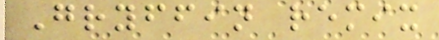Gryffin remix
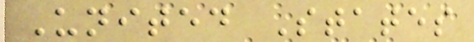United States
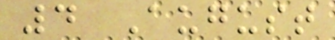4 August
